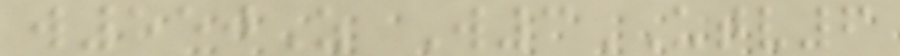w550Z W3UTV6
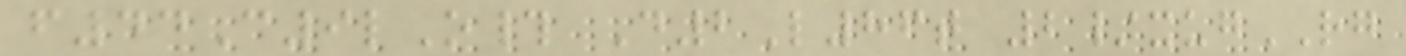f44C9lO# D2L86t 2/xugRG
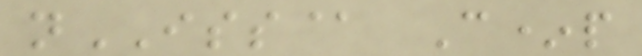nISS@ C*p
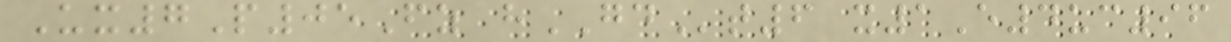Ux7P05Fz hGDt6 x1E4uc96
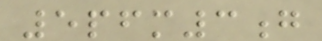5pfm3g
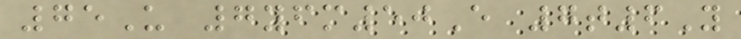75U 7yfm50E 7t6Y
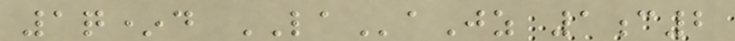1q*d LAaJz 1c2
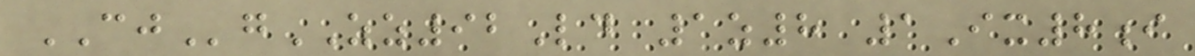CJgZZ92Ld 1z8 1Ix8i
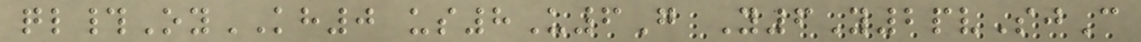ql#OyKH0 us8U6G Y6Y2pvSjC
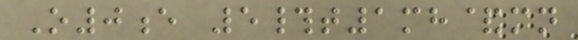O0e 5#t1mh&mn
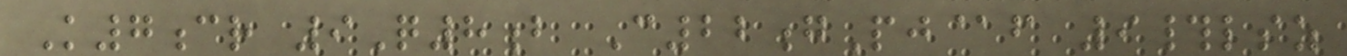K7cr 9Q8b C22gPj@f 9#lsz
